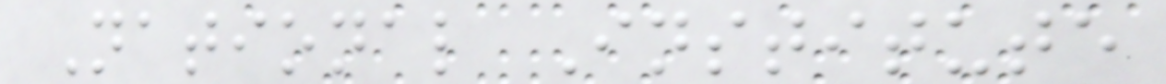National Institute
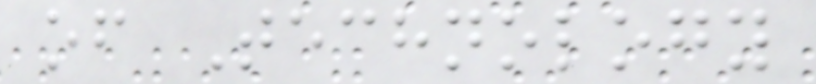of Technology
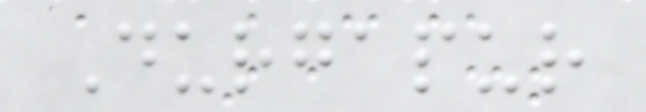Durgapur
